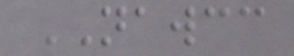NAWCC
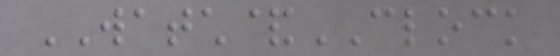WATCH&CLOCK
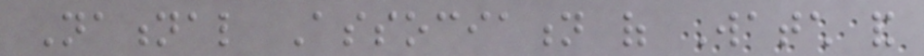National Association of Watch and
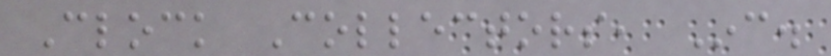Clock Collectors, Inc.
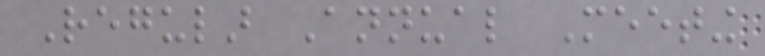Regular Annual Meeting
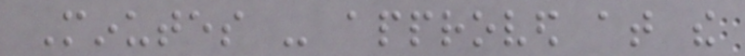Minutes - approved at the
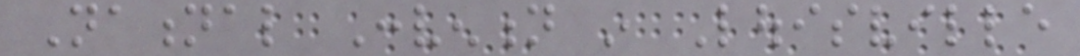National Convention in Louisville
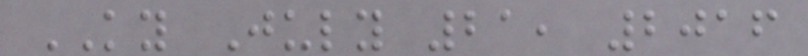KY July 21, 2016
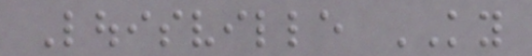Louisville KY
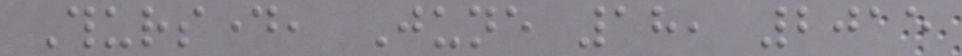Thursday, June 18, 2015
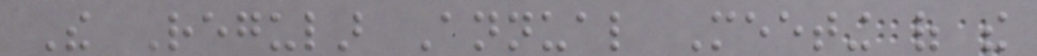The Regular Annual Meeting of the
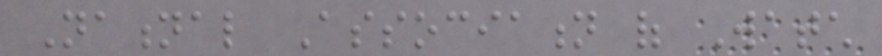National Association of Watch
